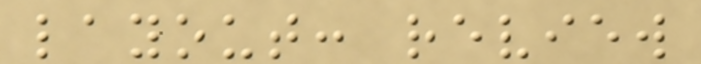layout: review
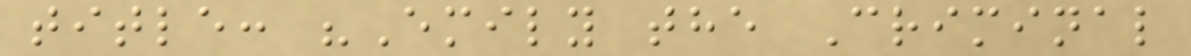title: "Emily the Criminal
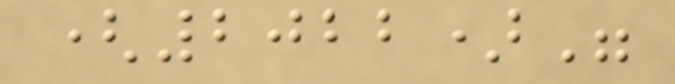(2022)"
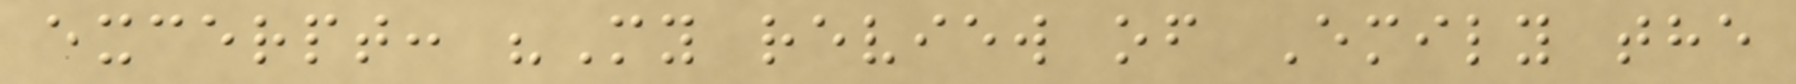excerpt: "My review of Emily the
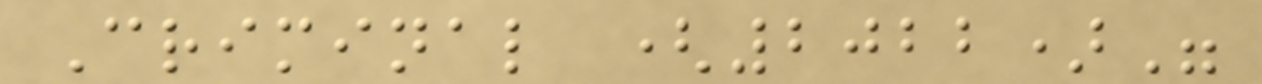Criminal (2022)"
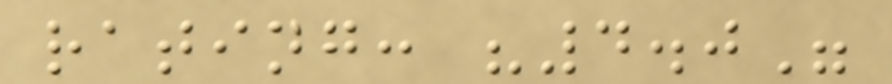rating: "4.0"
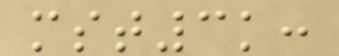mst3k:
